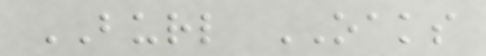BURL OAKS
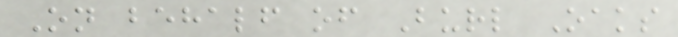On behalf of Burl Oaks
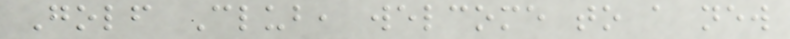Golf Club, welcome to a new
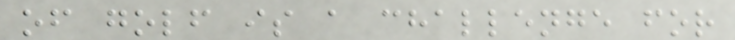of golf is a challenge for
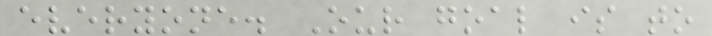everyone. Our goal is to
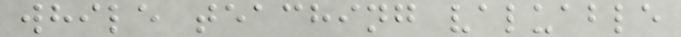while teaching valuable
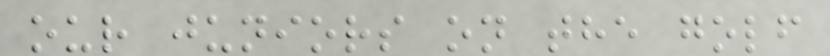our juniors on the golf
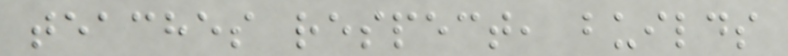teaches respect, builds
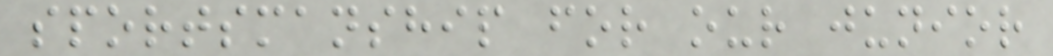sportsmanship for our junior
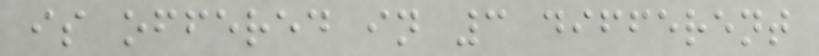is offered in 3 different
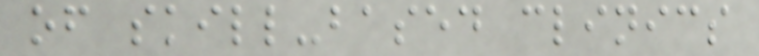of skill-based clinics
